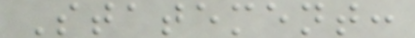Statement:
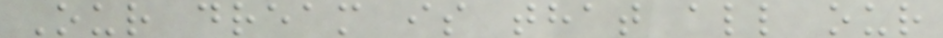Our dream is that all our
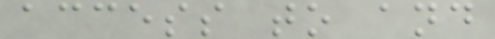access to and
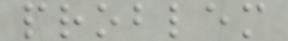problem
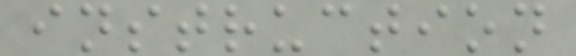instruction
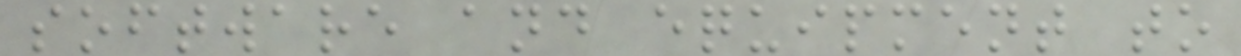software and equipment to
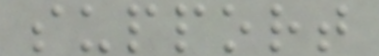support
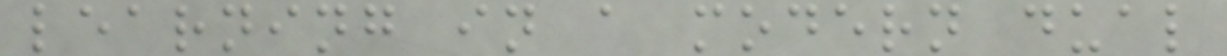learning in a modern dual
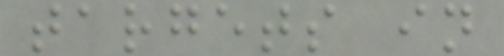targets in
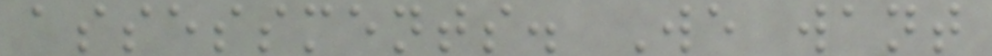assessments. We want
